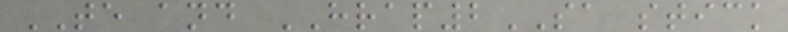TE and HRAP2SA stick
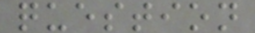question
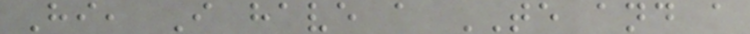Hi, I have a TE and a
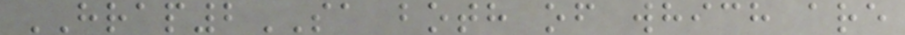HRAP2SA both of which are
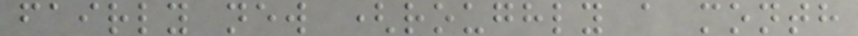fairly new (roughly a month
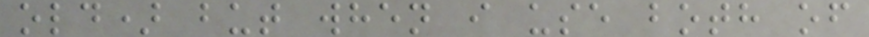old) but when i use both of
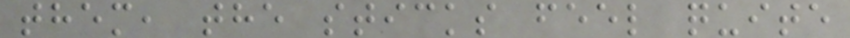them, the sticks feel quite
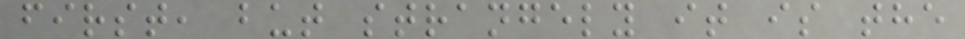first, but strangely it is the
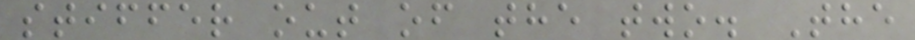stiffer out of the two. The
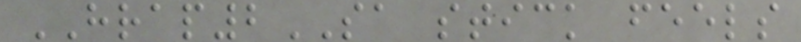HRAP2SA stick feels
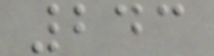243
